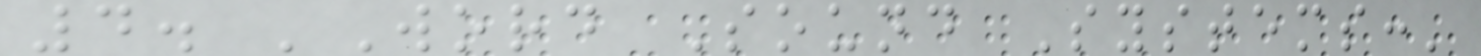4. 'Word Sound Systems:'
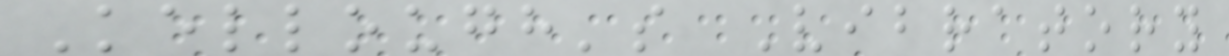Kellough's Vibratory
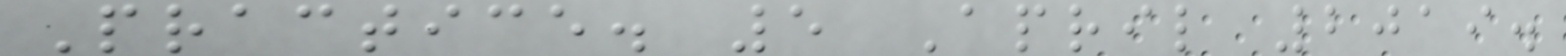Practice. 5 April 2019.
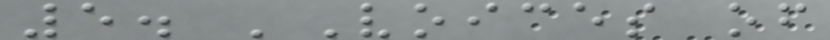5. 'Voices of
